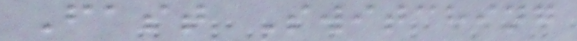Fast Switching
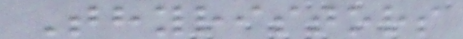Thyristors
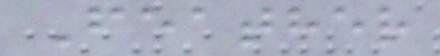Feather
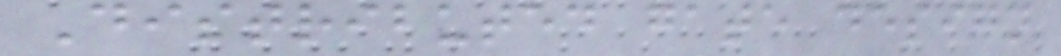Distributed gate design
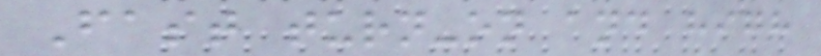Fast turn-on and high
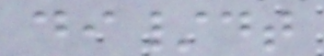di/dt
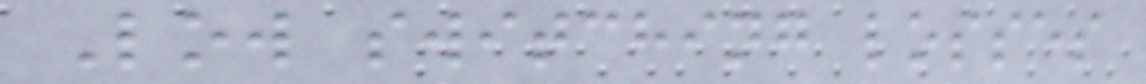Low switching losses
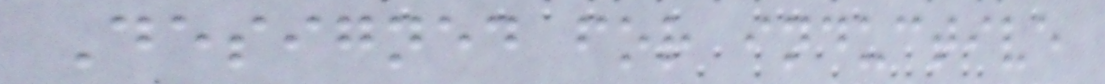Designed for inductive
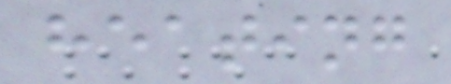heating
